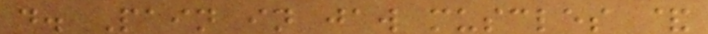d. Pain in jaw muscles &
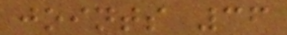joints 36
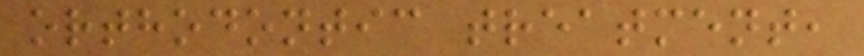orthodontic treatment,
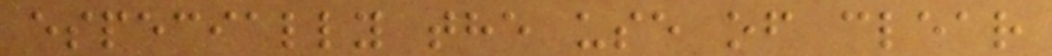especially the use of clear
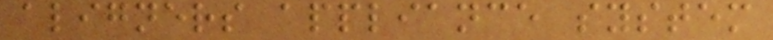aligners appliance system
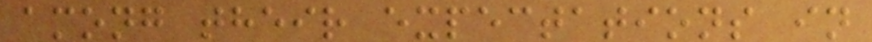among their expectations in
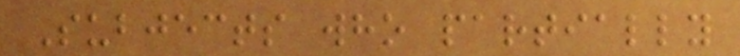Subjects who partially
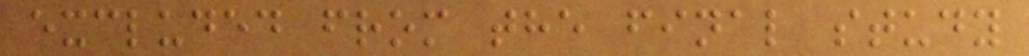excluded from the final study
